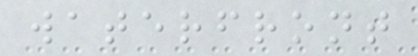waterfront
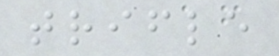trifle
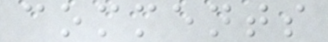comments
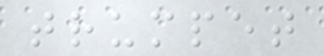trumpet
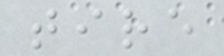tire
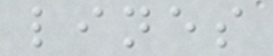lines
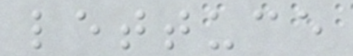lettuce
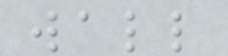wall
